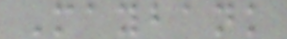Maybank
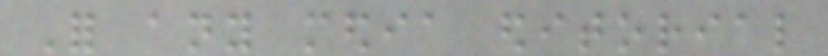For any media editorial
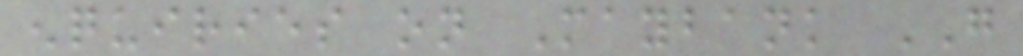enquiries on Maybank GO
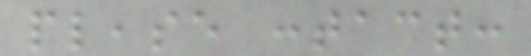please contact:
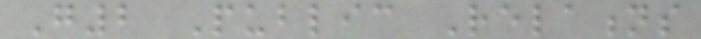G2 Public Relations
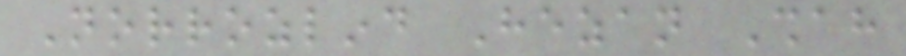Norrozlind Hezan Shah
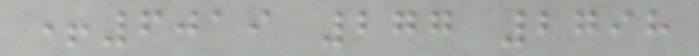+6019 277 2798
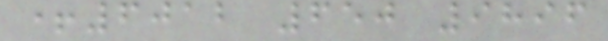+6012 650 9896
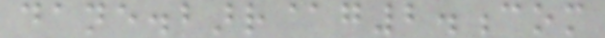dane.barr@g2.com
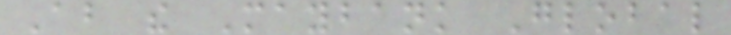About the Maybank Global
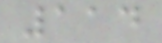114
